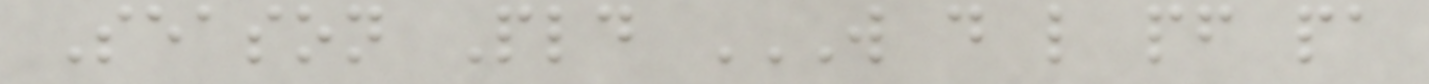Season Pld W D L PF PA
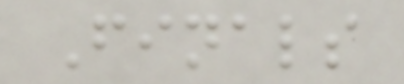Finals
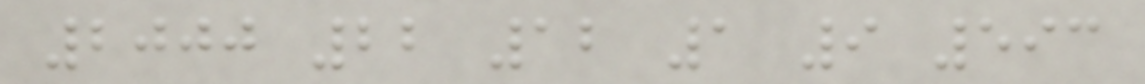2000 22 12 1 9 593
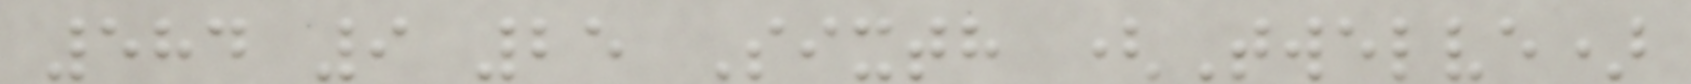584 9 25 Sixth (Twelve)
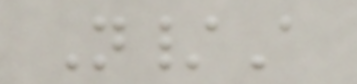N/A
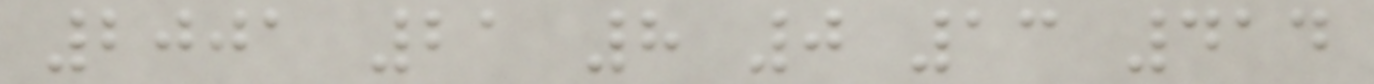2001 21 8 0 13 414
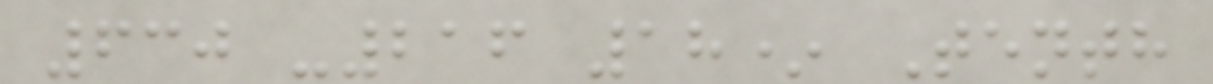630 -216 18* Tenth
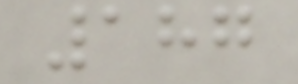187
